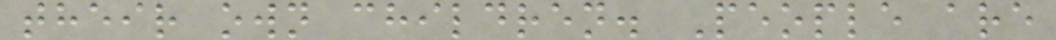their own children. People are
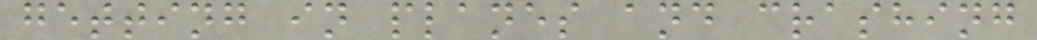getting in planes and crashing
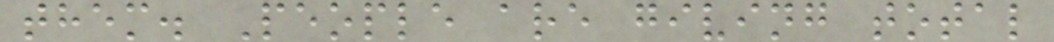them. People are giving total
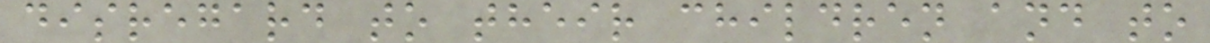disregard to their children and to
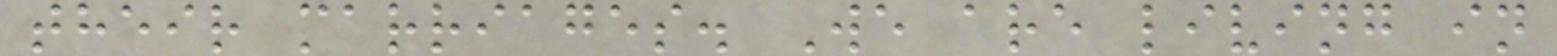their marriages. We are living in
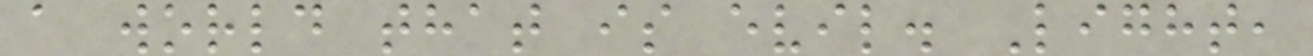a world that is evil. Light,
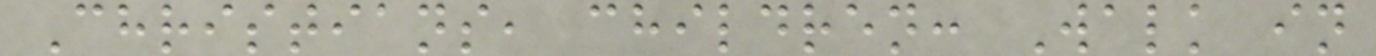Christians, children: Walk in
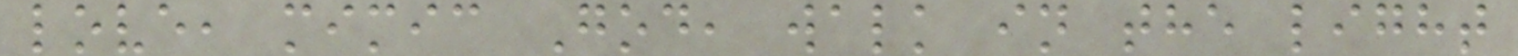love, mimic God, walk in the light
